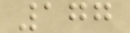177
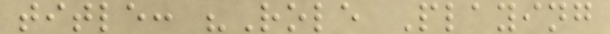title: "Role Playing
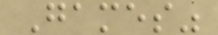Games"
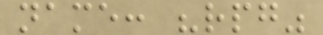name: "rpg"
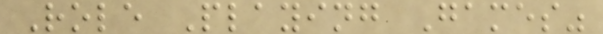Role Playing Games"
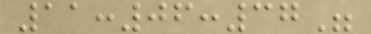11:06:37"
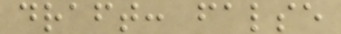draft: false
